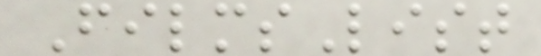FilmsList
